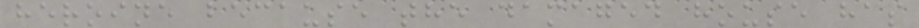heroine because the damaged house has
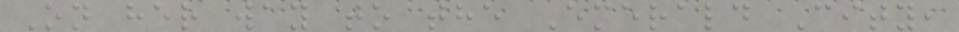On her way to the Emerald City,
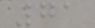71
